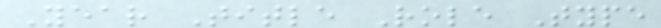Year Title Role Type
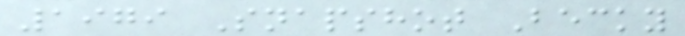1979 Snapshot Becky
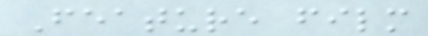Feature film
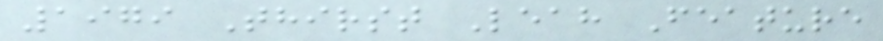1979 Thirst Leah Feature
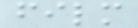film
